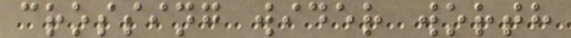crossing wider worth
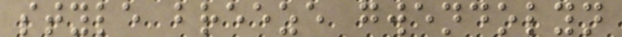style breeze gwendolyn
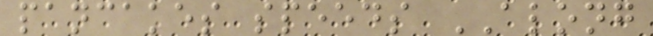pancakes speeds ALONG
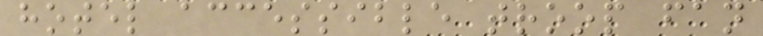hotel accessible troop fan
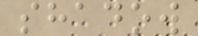shadow
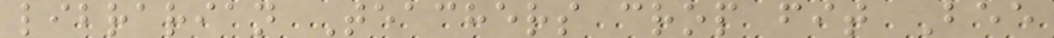librarian Teachers crop fit Bee
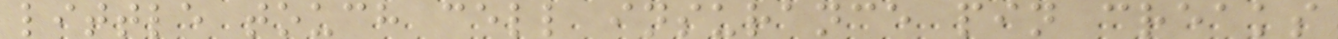little touch cell insurance pin creaks
